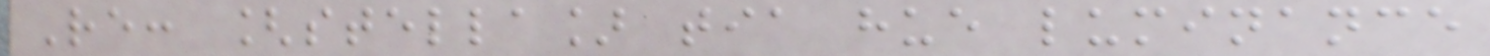Re: [stella] tia hue luminance
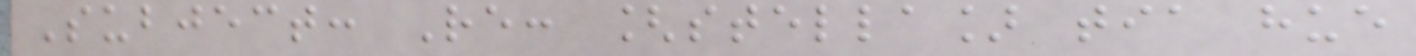Subject: Re: [stella] tia hue
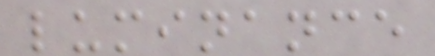luminance
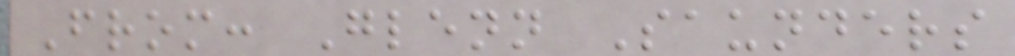From: Glenn Saunders
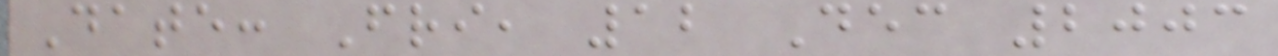Date: Fri, 12 Dec 2003
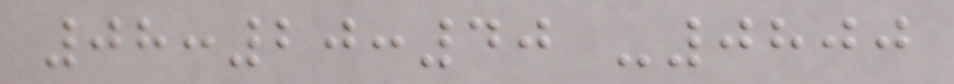08:20:40 -0800
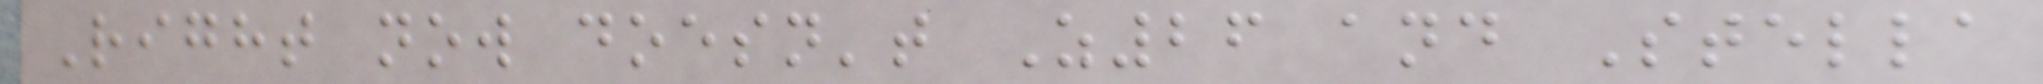Right now doesn't Z26 and Stella
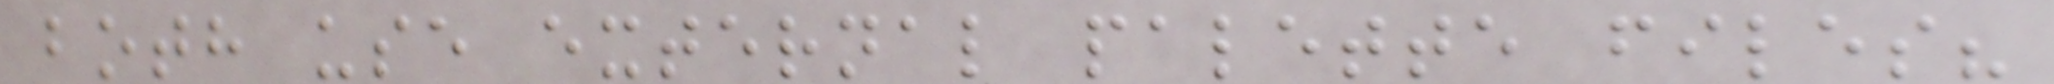both use external palette files?
